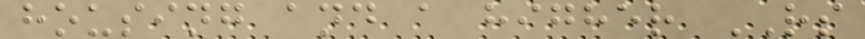housing and a higher RS
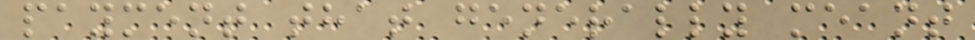payment that generally meant
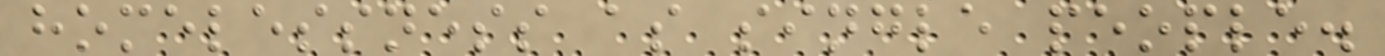homelessness as single people.
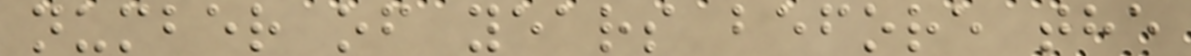number of years before the
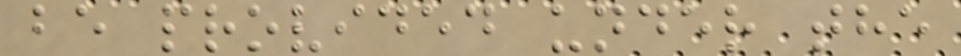be provided under the
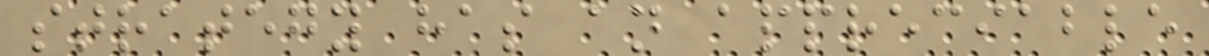strategy has an appreciable
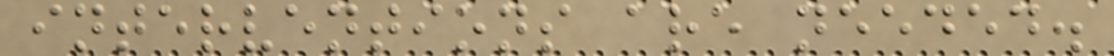interventions are needed.
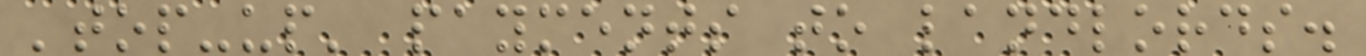'top-up' payments to landlords.
